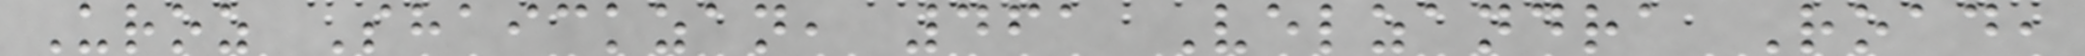Uroz Shaickzan, 461 Velzandra Road,
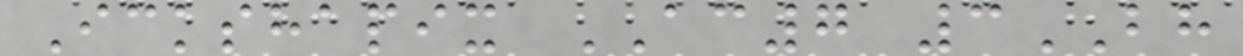Ickshapix AC7 3BH
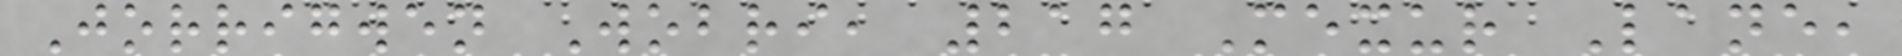Jorrigwen Wobri, 217 Mexur Lane,
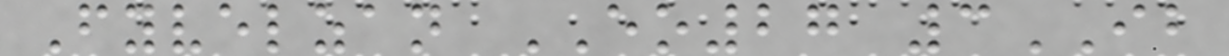Fyvelzan EO27 3IB
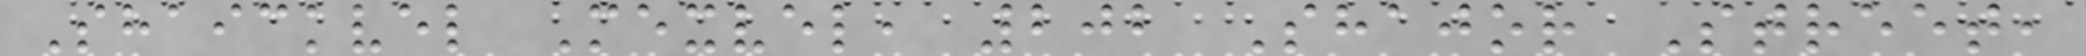Shaickvel Mexvel, 202 Shajor Street,
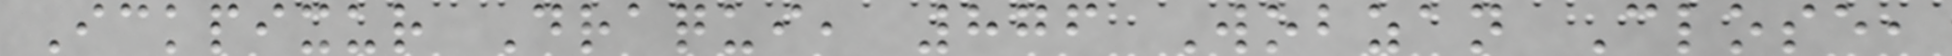Ickpixur Draqui, 876 Wobzan Close,
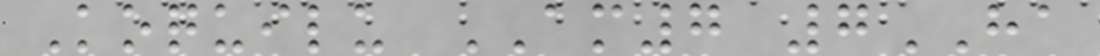Koquilu AM7 7HA
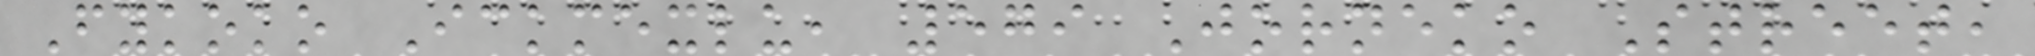Fykoko Ickmexlu, 579 Jorneko Street,
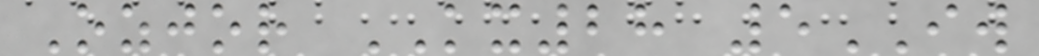Ozjor KX28 5IW
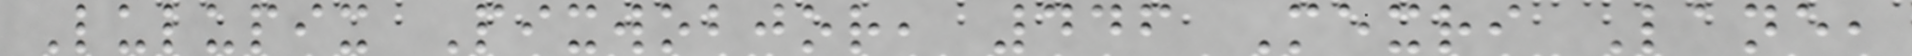Lulupix Pixwobjor, 446 Mexri Lane,
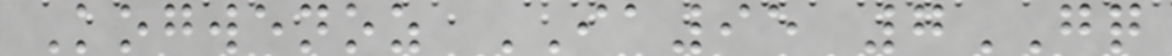Kogwenoz IA95 7GQ
